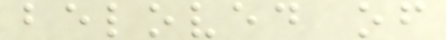beloved of
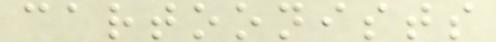cartoonists
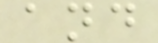and
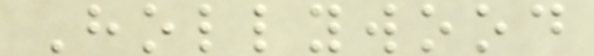Hollywood
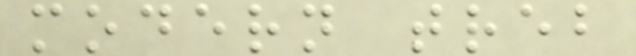modern treb
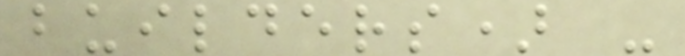builders) -
